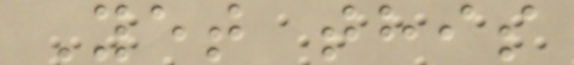Yet this
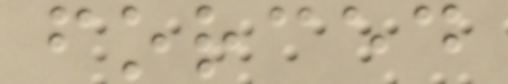forced
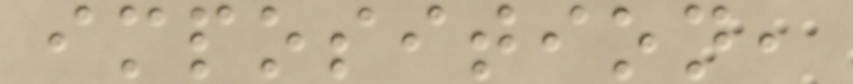imposition,
